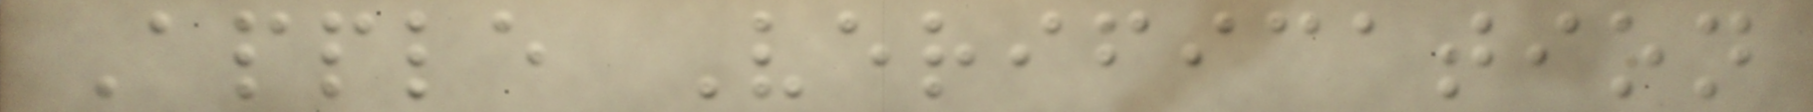Apple Verification
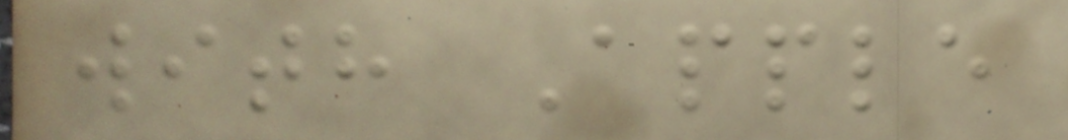with Apple
